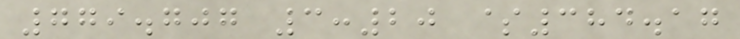779.707 3:20 $384.17
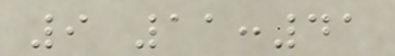9 11:41
